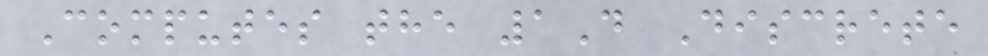Computes the 1D Discrete
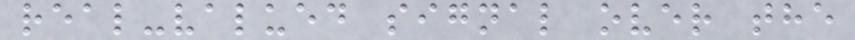real-valued signal over the
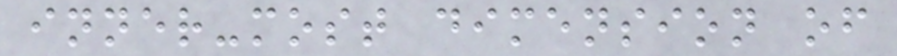inner-most dimension of
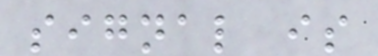signal is
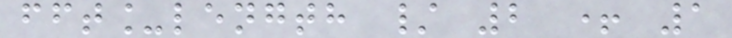fft_length / 2 + 1
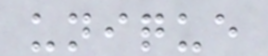unique
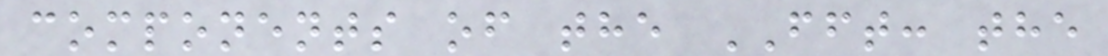components of the FFT: the
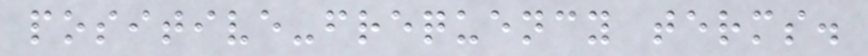positive-frequency terms.
